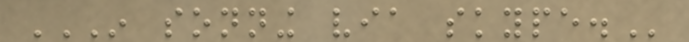IN SONNING VIA SKYPE.
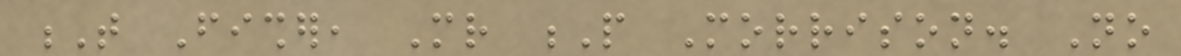T Fisher, Mr P Morrison. No
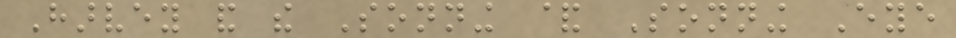Harvey and the Sonning & Sonning Eye
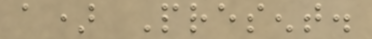a) Present.
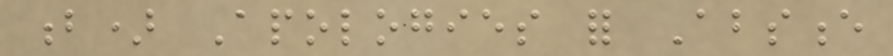b) Apologies for Absence
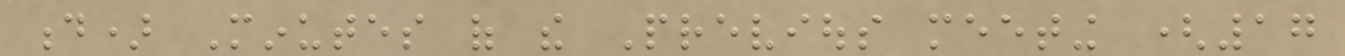d) Minutes of the Previous meeting (17
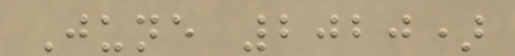June 2020)
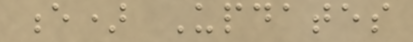e) Updates
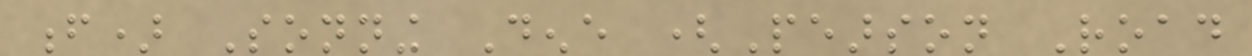f) Sonning Dene (Pearson Road
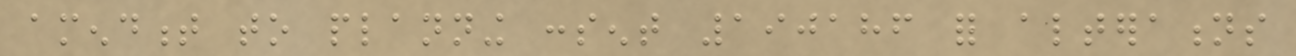amendment to planning consent 190186 for alterations
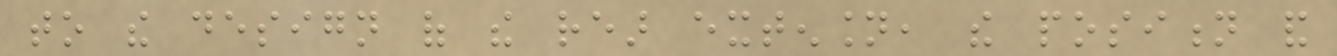to the design of the rear extension, the position and
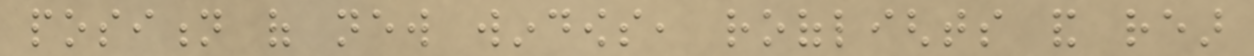position of new windows, rooflights and rear
